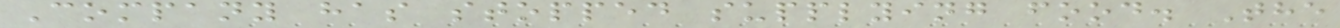Company has stopped supplying food. The
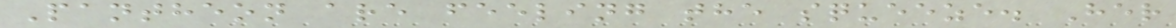Pantheon are feeling the squeeze. Her
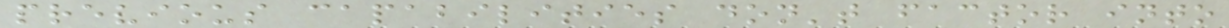previous capabilities don't factor into
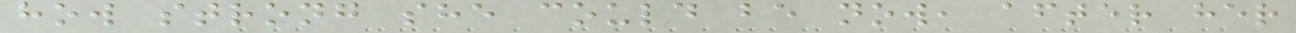how strong she could be now, after her
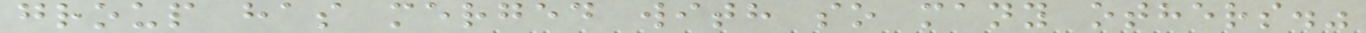group has merged with so many others."
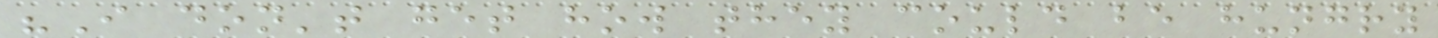"I don't get how they could be hungry
